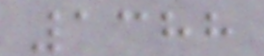1388
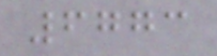6773
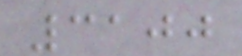3100
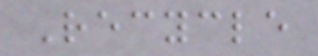Recycle
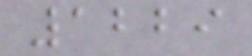1229
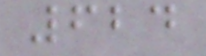624
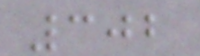302
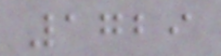1729
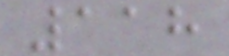118
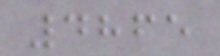4865
